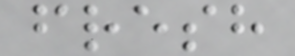fresh
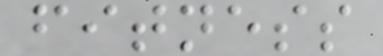fitness
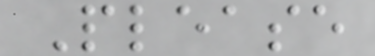Please
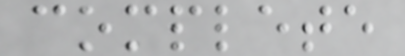complete
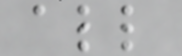all
